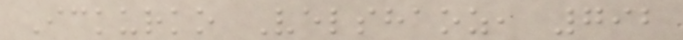Ickurko Velshaoz, 792
